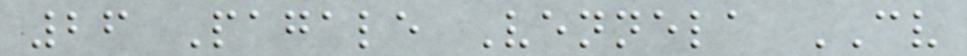26 Pagale Vennela CV
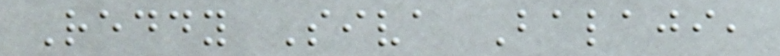Reddy Siva Balaji,
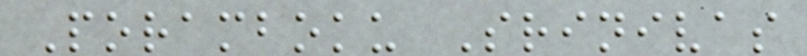Poramboku Srinivas
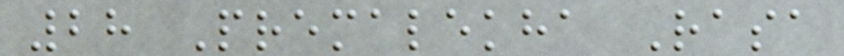28 Premalekha Rasa
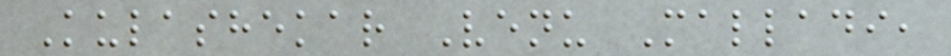Kulashekar Venu Malladi,
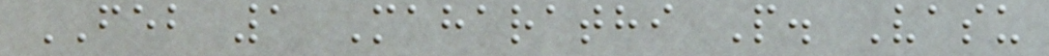FEB 1 Maharathi P. Vasu
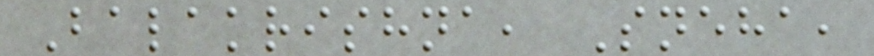Balakrishna, Sneha,
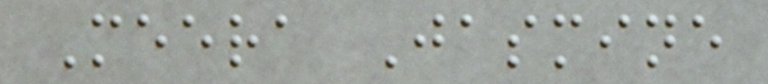Meera Jasmine
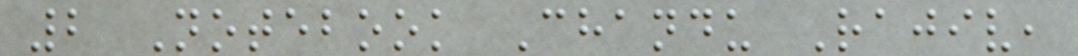2 Notebook Chandu Rajiv,
